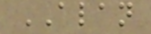ALAN
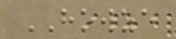HOWZE
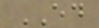ED
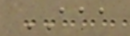AAA
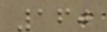160
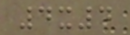4x4
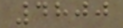4800
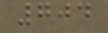704
